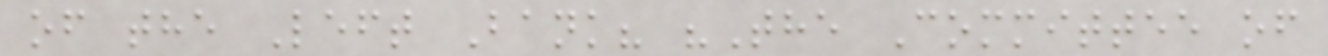of the Left Bank? "The Committee of
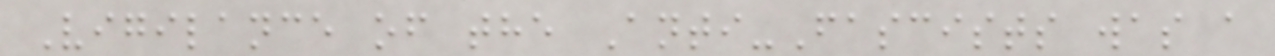Vigilance of the Anti-Fascists was a
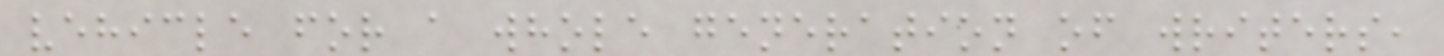vehicle for a whole generation of writers,
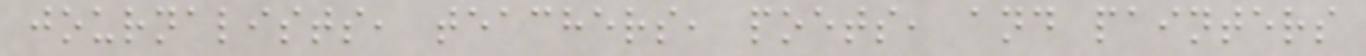journalists, teachers, poets, and painters
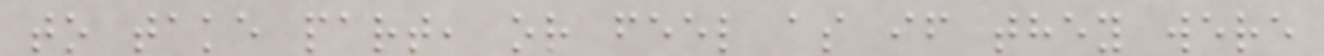to take part, or feel as if they were
